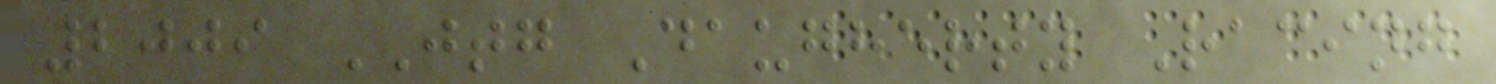2009 JTG Daugherty Racing
